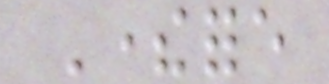Therefore
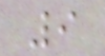9
